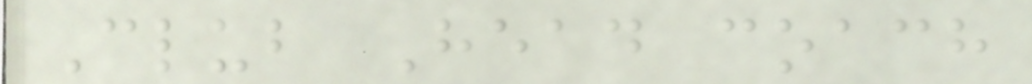Club Head coach
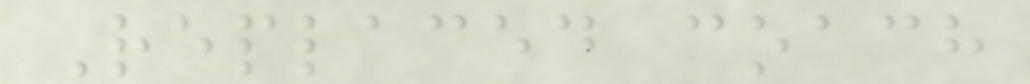Replaced coach
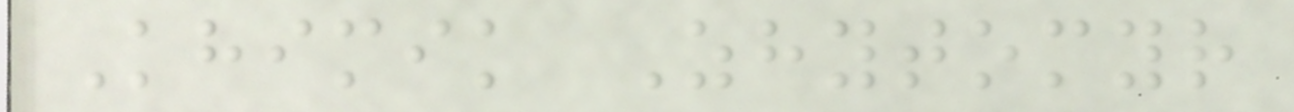Khimik Zhytomyr
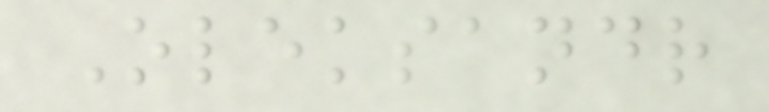Oleksandr
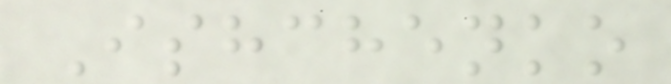Ishchenko
